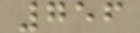756
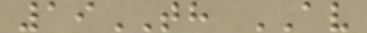19TH AV
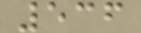536
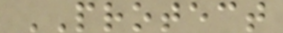PROTECT
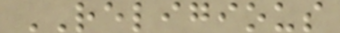RELIGIOUS
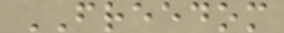FREEDOM
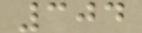304
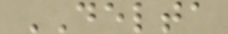DELTA
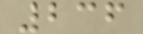236
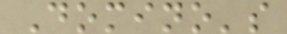Domino's
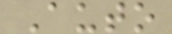Auto
